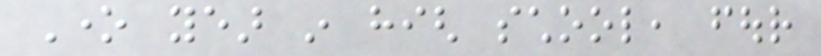One year in high school, four
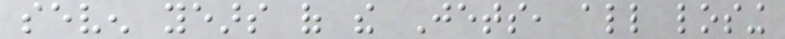seven years of the Jets, all losing
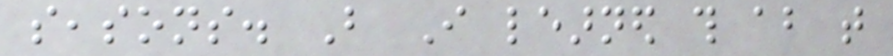seasons. But I learned this about that
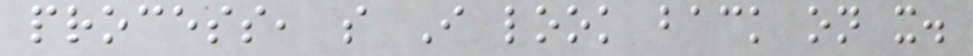process, so I look back on it.
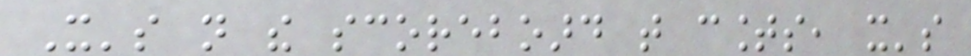It's not the scoreboard that counts, it's
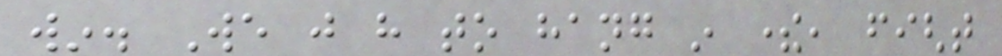win. We just have to hang in there, fight
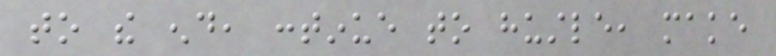to the end, continue to hustle, make
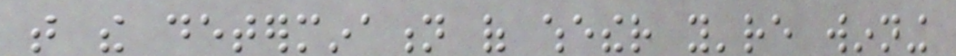that the determination of whether you're winning
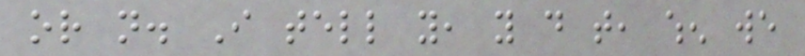or not. I tell you, you do that, when we
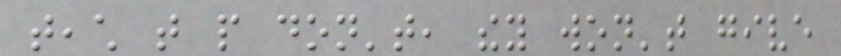teach that people don't, they won't give
